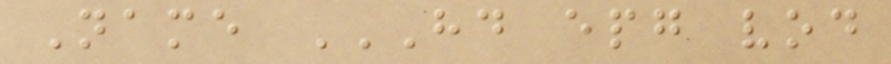Name HD EPG VOD
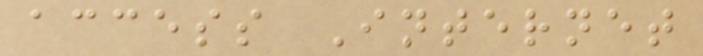access Internet
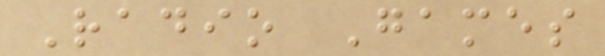Radio Games
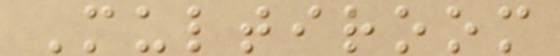Multiroom
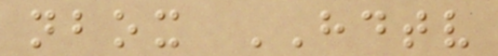nbox HDTV
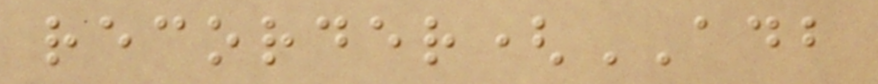recorder(ADB
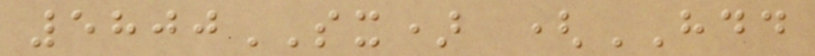5800SX) (HDD
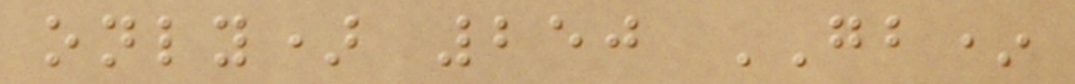only) 250 GB*
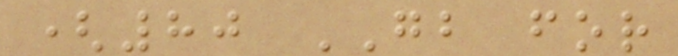(80 GB for
